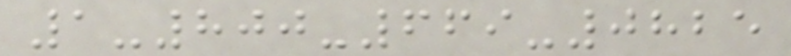1-800-669-0825
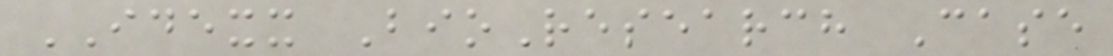IDEXX BioResearch Case
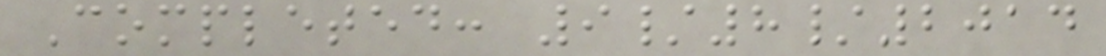Completed: 9/8/2014
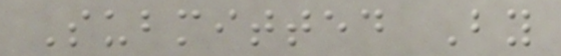Submitted By
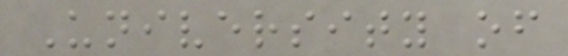University of
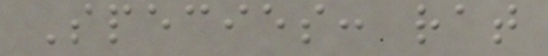Species: rat
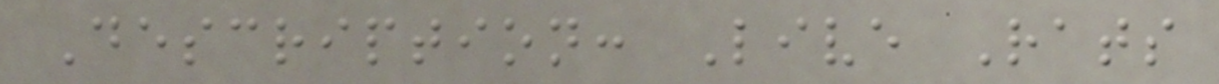Description: Live Rats
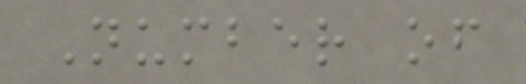Number of
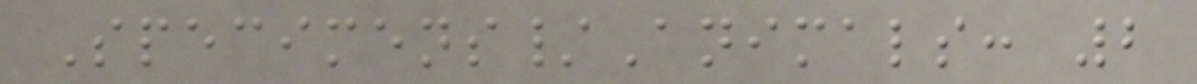Specimens/Animals: 2
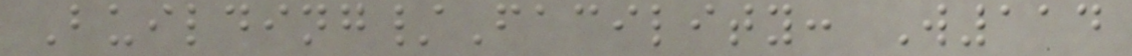Building/Facility: W114
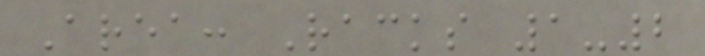Area: Racks 1-2
